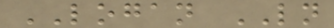LOGAN LN
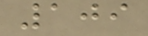109
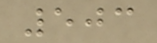503
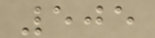505
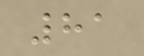81
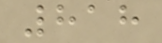818
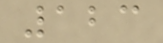123
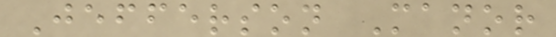Jefferson Manor
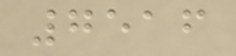7516
